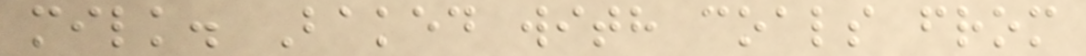milk. Baked with coals from
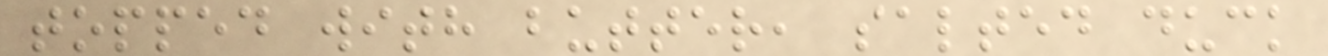topped with butter, salted duck
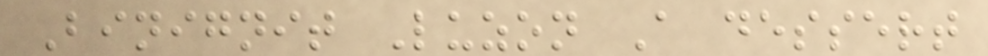Binignit Luzon A dessert
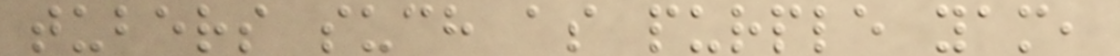tubers such as purple yam,
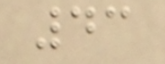43
